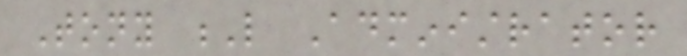Tony L Administrator
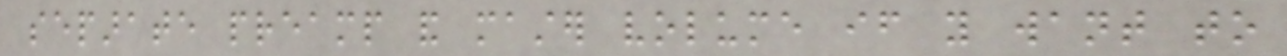separate preamp and master volume if you want to
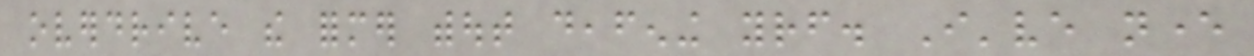overdrive the former without deafening yourself. I've never
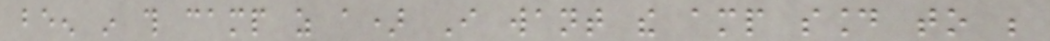been in this camp as a) I want the amp sound to be
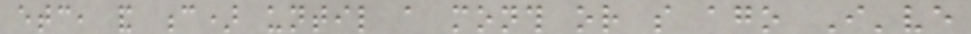etc, and c) until a month or so ago I've
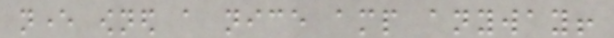never owned a nice amp anyway!
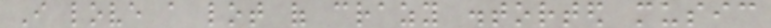I love a lot of crazy distorted music
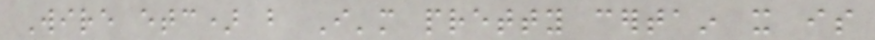Wire etc) but I'm pretty certain it is
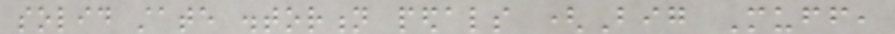solid state distortion pedals (Big Muff,
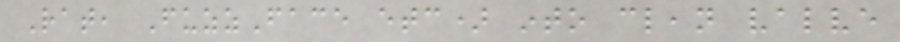Rat, FuzzFace etc) into clean valve
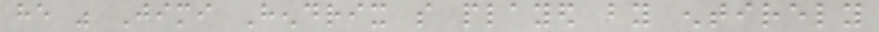he was Jimi Hendrix so played by entirely
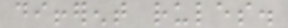different rules.
